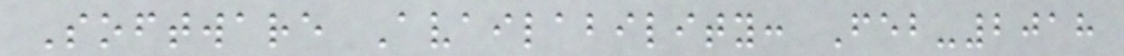Software Availability: Feb-2018
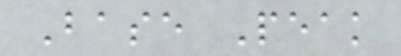Base Peak
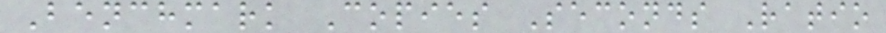Benchmark Copies Seconds Ratio
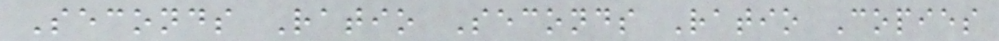Seconds Ratio Seconds Ratio Copies
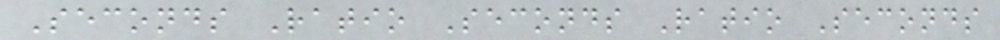Seconds Ratio Seconds Ratio Seconds
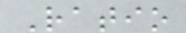Ratio
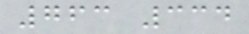763 334
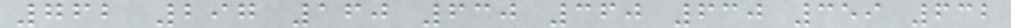762 297 160 630 360 630 359 632
